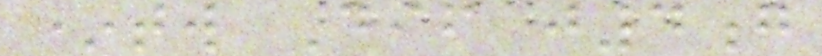*tw Dif j4g
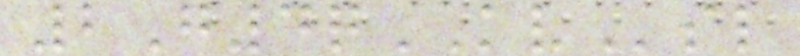2G4qKVsl
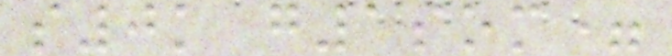s0k g1som=
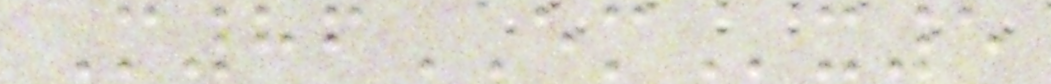M86EMx5
